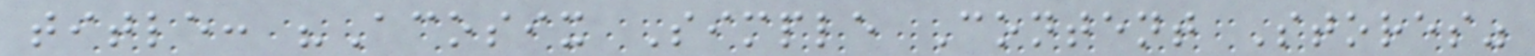title: "Acosix Simple Content Stores"
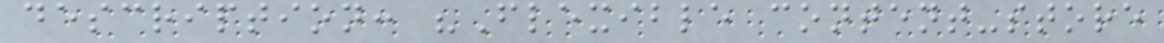description: "Flexible content-store
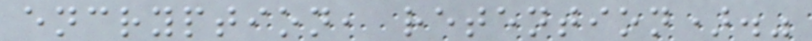encryption, retention)."
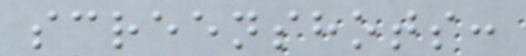screenshots:
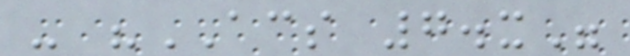- "ACS 7.x"
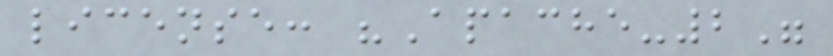license: "Apache-2"
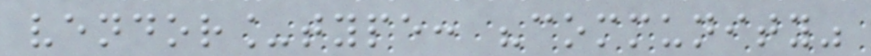vendor_type: "community"
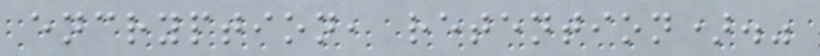encryption, retention)."
